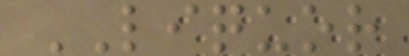LIQUOR
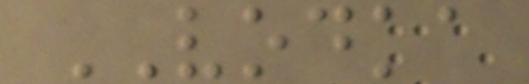VODKA
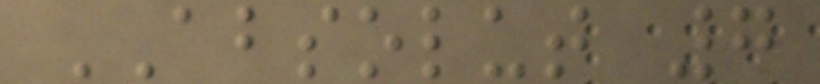ABSOLUT 7
